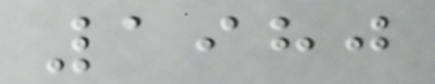1980
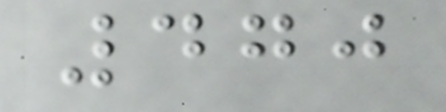470
